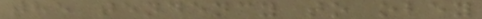the tendency to obey
